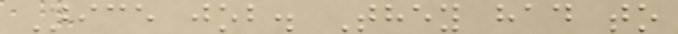Nice job. They had to
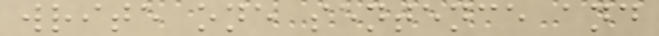write one sentence and
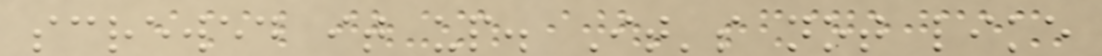screwed it up. It's not like
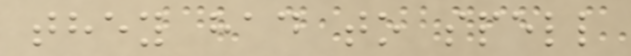they had to spell
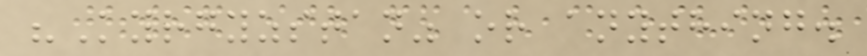"Kyrgyzstan" or anything.
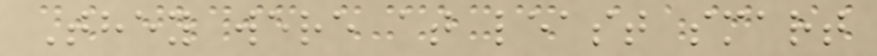They were at least smart
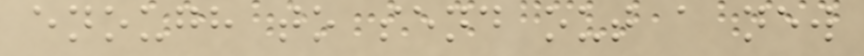enough to send out a new
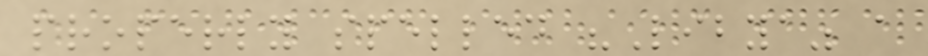properly spelled "Libya" a
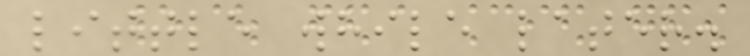little while later.
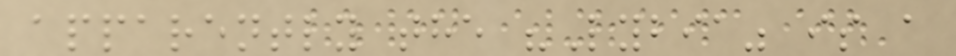apparently the "Lybia" is a
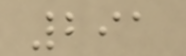291
